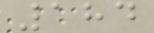184
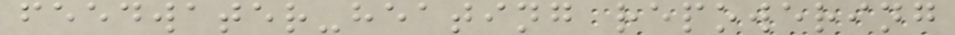feedwater-heating repowering
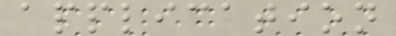application
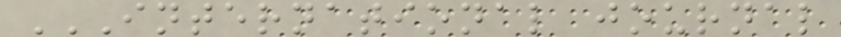INTERNATIONAL JOURNAL
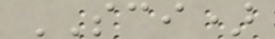SCI)
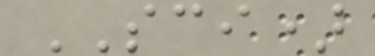SCI)
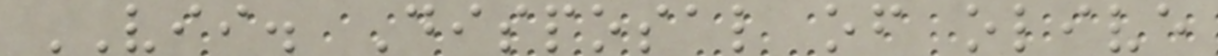VII. Disposal of olive
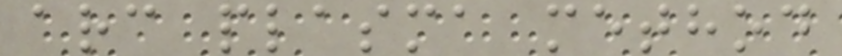arc plasma method
